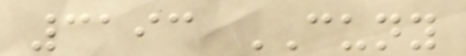3193 CUNY
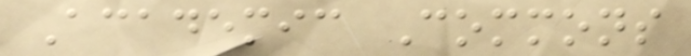Academic Commons
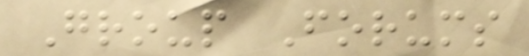Group Forums
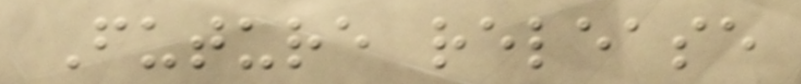Future release
